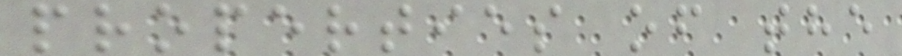properties of the
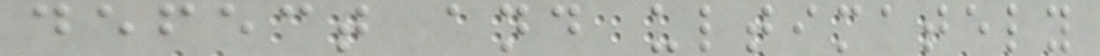defect and ultimately
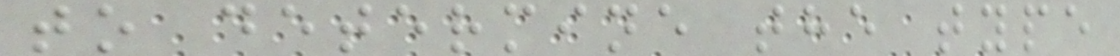to determine the type
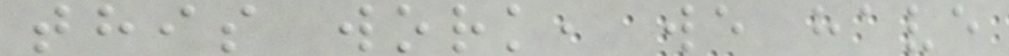this work, we have
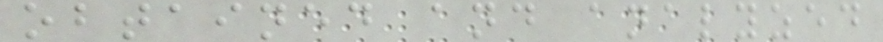obtained and analyzed
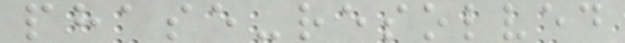phase-resolved
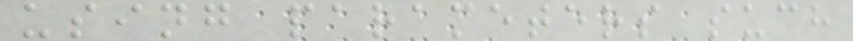using parameters such
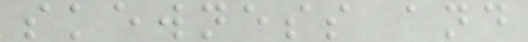skewness and
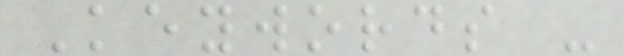Keywords -
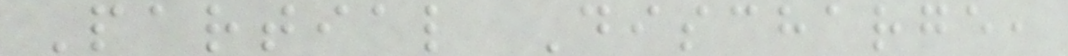Partial Discharge,
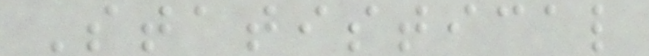Statistical
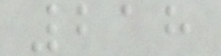218
